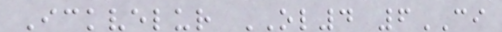Ickvelur OL4 6CI
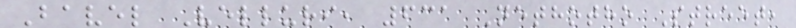Bavel Velluri, 631 Nethotho Street,
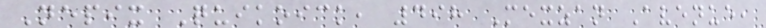Nepix Quikoick, 498 Mexzan Avenue,
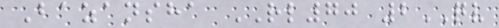Bazansha RL70 2QV
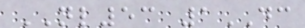NL53 1DC
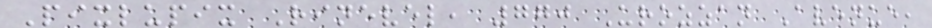Pixlupix Rinevel, 770 Urozzan Avenue,
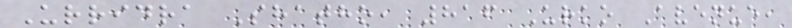Urridra Shatho, 816 Urko Avenue,
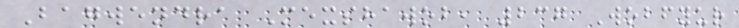Bagwendra Mexshawob, 237 Wobfyur
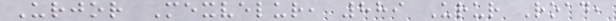Urjor Mexvelur, 889 Urur Road,
